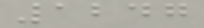1247
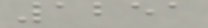1251
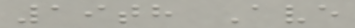19th Ave
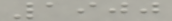1900
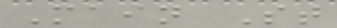Main St
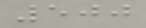500
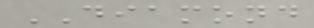DIAMOND
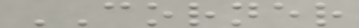CORNER
